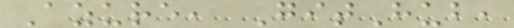Azure, GitHub,
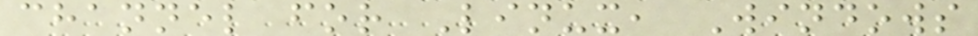channel for Linux, Windows
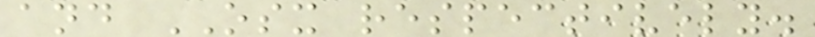and OSX respectively.
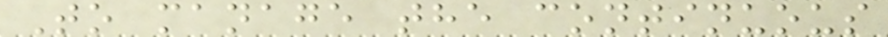To manage the continuous
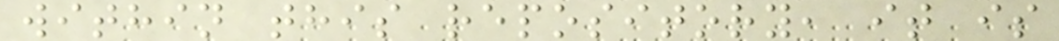within this repository, it is
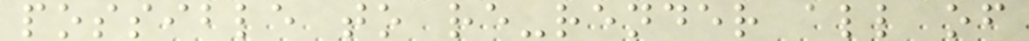possible to re-render all of
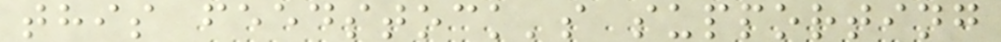this feedstock's supporting
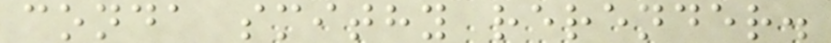conda smithy rerender.
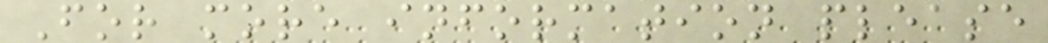For more information please
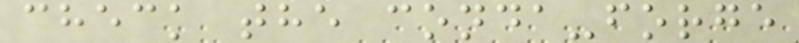check the conda-forge
